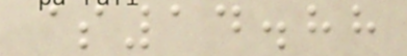$14.88
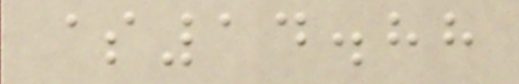$14.88
